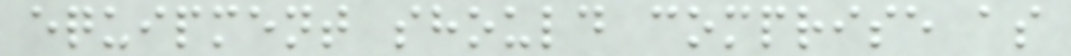equipment should comprise as
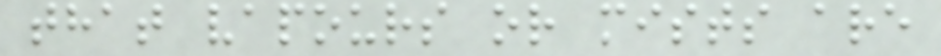that vapours or mists are
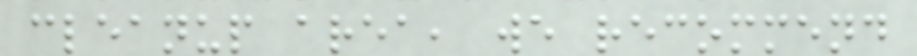cleanup area, we recommend
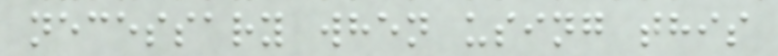necessary when using this
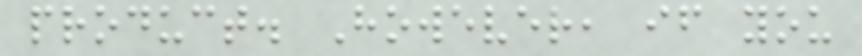product. However, if you
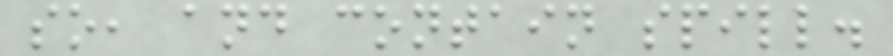so, and contain spill.
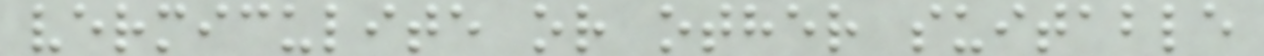vermiculite or other suitable
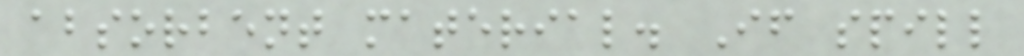absorbent material. If spill
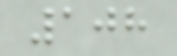108
